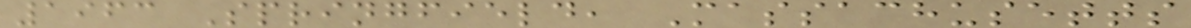1963 Springfield, Massachusetts
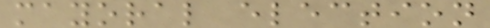mayoral election
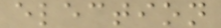election
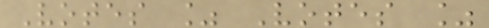Votes % Votes %
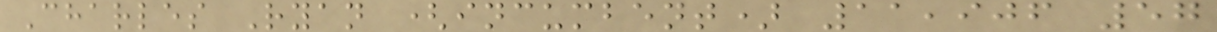Charles Ryan (incumbent) 11,906 57
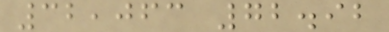32,063 72.92
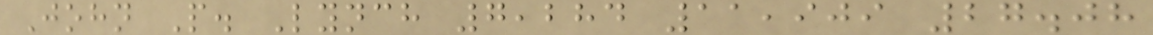John P. Lynch 7,284 11,909 27.08
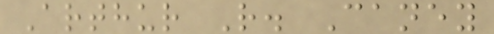Arthur R. Caney
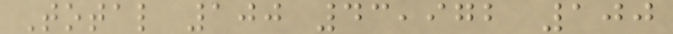Total 100 43,972 100
